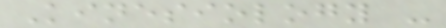Kinesiology -
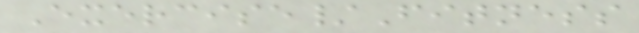Exercise/Fitness
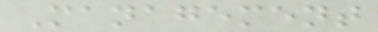Management
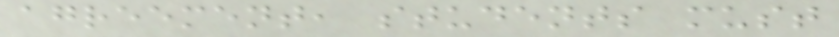agreement, students must
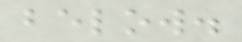below.
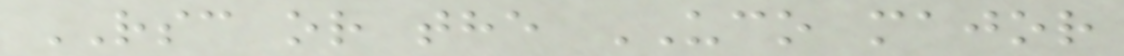RSC or the UCO major
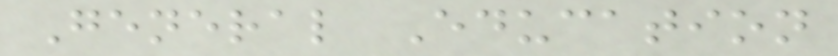General Education
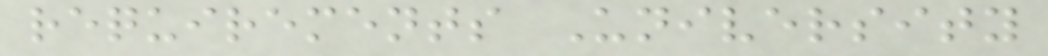requirements University
